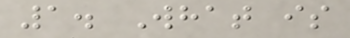1. What is
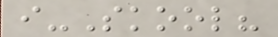i-Skool?
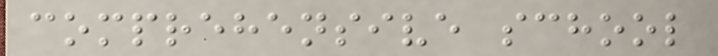comprehensive school
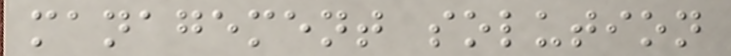management solution
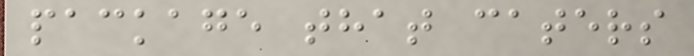package that caters
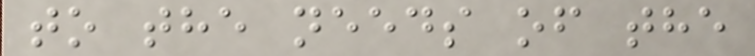to the needs of the
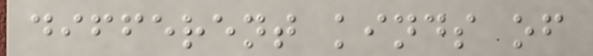different kinds of
